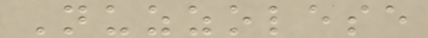Nuzzolese
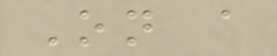On a
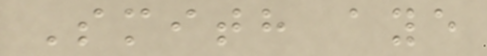Smith aye
